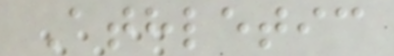Athletic
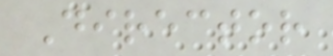Director
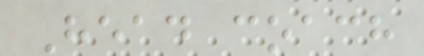Head coach
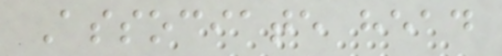Associate head
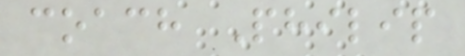coach Philip
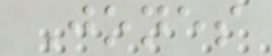Jones
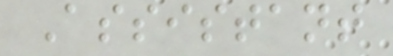Assistant
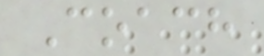Coach
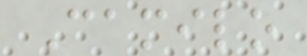Camilo
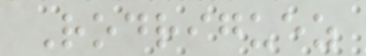Rodriguez
